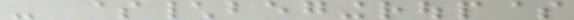- $\begingroup$
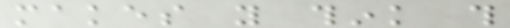makes you think this
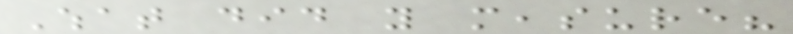What did you measure?
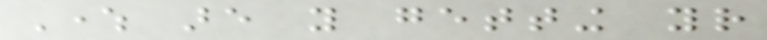Where are you getting your
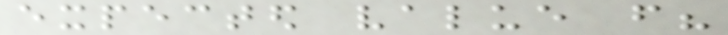expected value from?
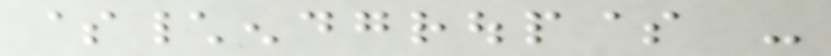$\endgroup$ -
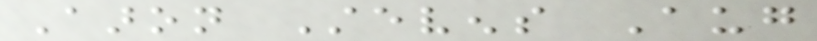Aaron Stevens Aug
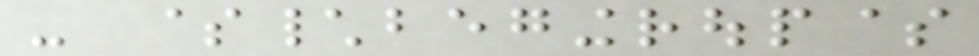- $\begingroup$
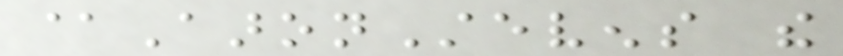@AaronStevens the
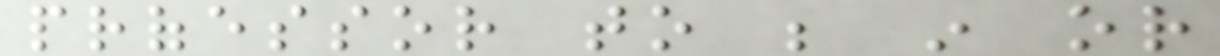professor to be in or
